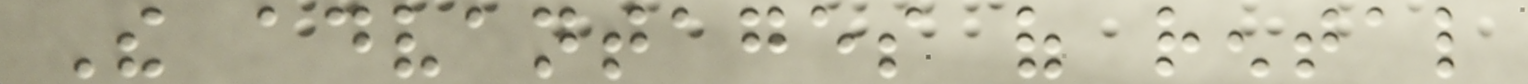The advantages of rental
